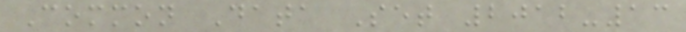Common Data Set 2012-13
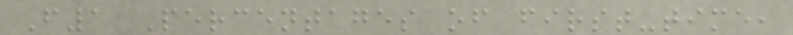F1 Percentages of first-time,
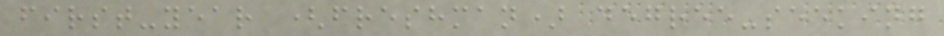first-year (freshman) degree-seeking
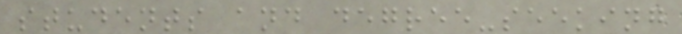students and degree-seeking
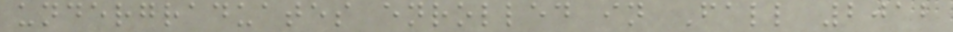undergraduates enrolled in Fall 2012
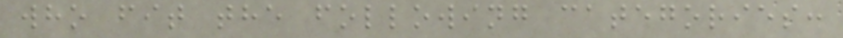who fit the following categories:
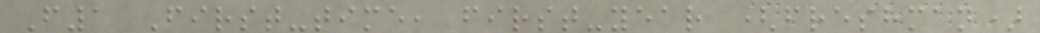F1 First-time, first-year (freshman)
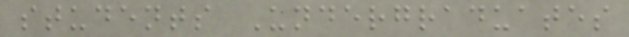students Undergraduates
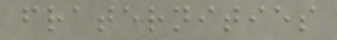fraternities
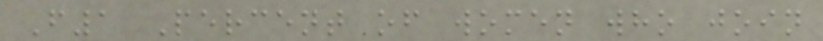F1 Percent of women who join
